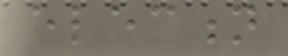election
